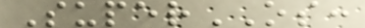SuperOS:
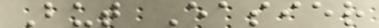But Easier
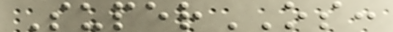SuperOS:
